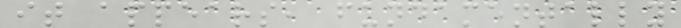it appears, fundamentally
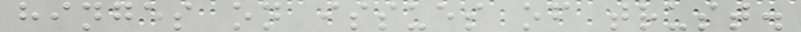hinges on issues of trust.
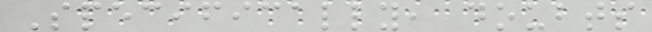Specifically, doubts
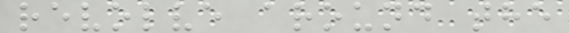revolve around the
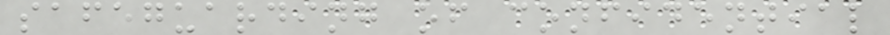safeguarding of confidential
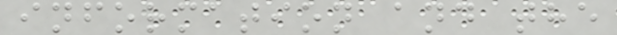information and the
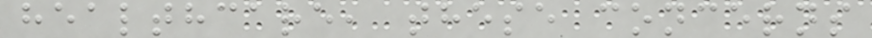healthcare, these concerns
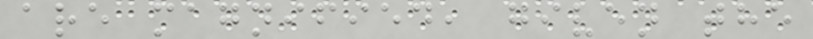are magnified, given the
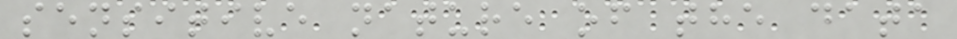sensitive nature of the data
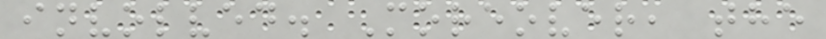involved. Moreover, the
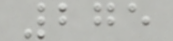275
